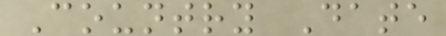Country Date
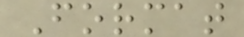Format
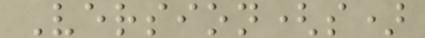Version(s)
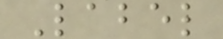Label
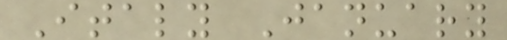Italy January
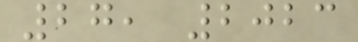27, 2023
